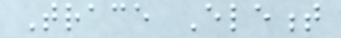Trace Element
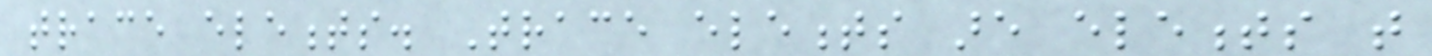trace elements. Trace elements are elements that
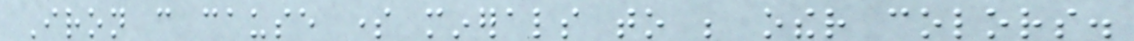Iron can cause some minerals to be other colors.
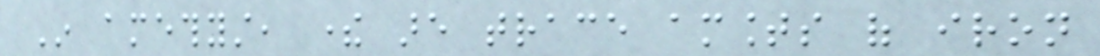In amethyst, there are trace amounts of iron
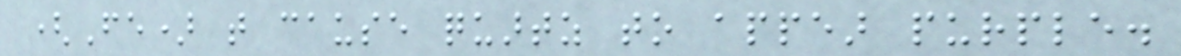(Fe) that cause quartz to appear purple.
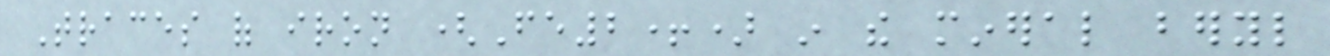Traces of iron (Fe2+) in the mineral beryl
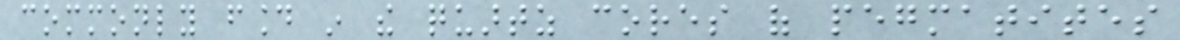commonly found in the quartz cores of pegmatites
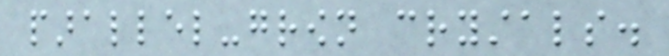parallel-grown crystals.
